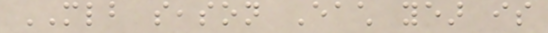MLB season Each year is
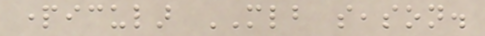particular MLB season.
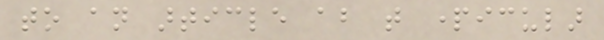to an article about that particular
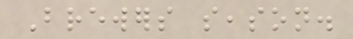Brewers season.
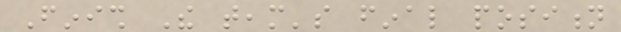Finish The team's final position
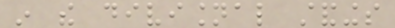in the divisional standings
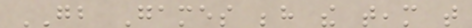GB Games behind the team that
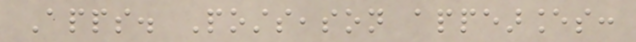Apps. Postseason appearances:
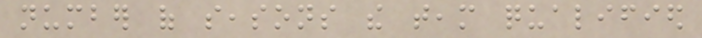number of seasons the team qualified
